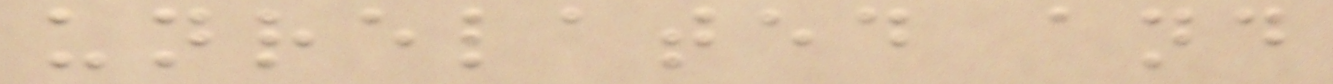unrelated and
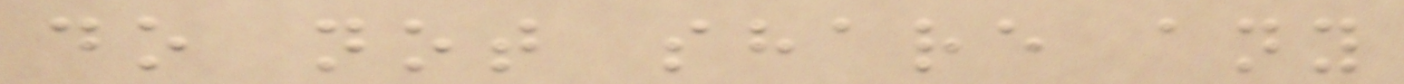do not share any
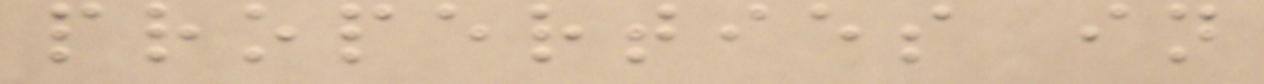properties in
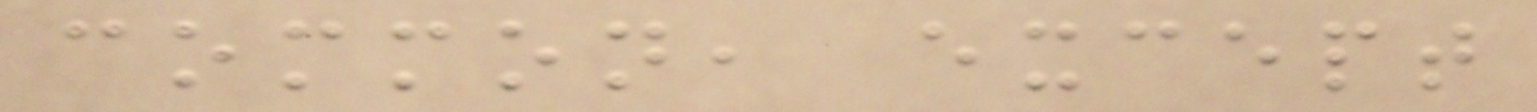common, except
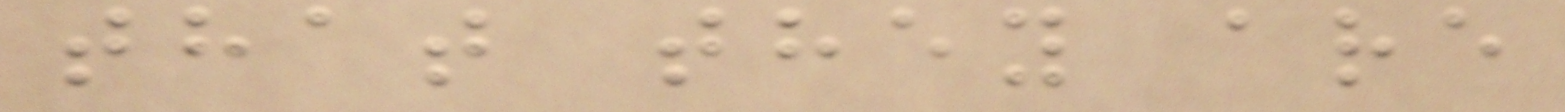that they are
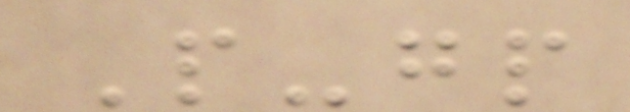P-gp
